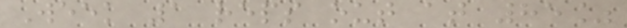Week 1 reps out at 85%
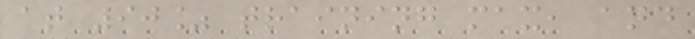at 90% training max, and
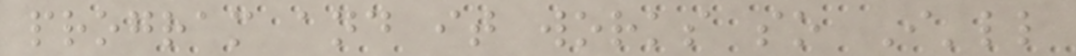program and it works so I'll
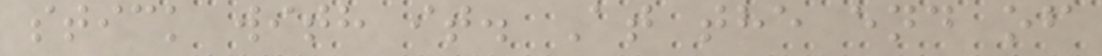stick with it. At the end of
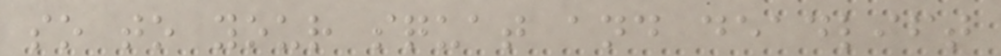so to your squat and deadlift
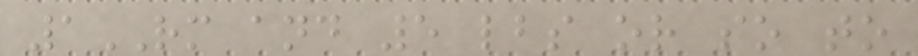1RM and 5 lbs or so to
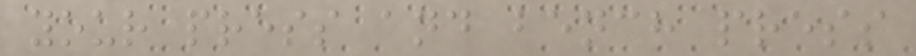your press and bench press
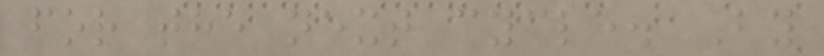for the next cycle. By
